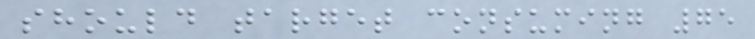should target consuming 75
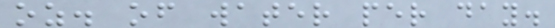oz. of water per day.
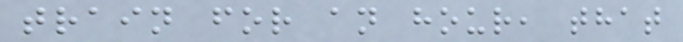train for an hour, that
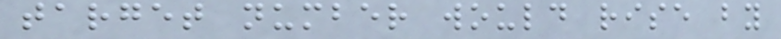target number would rise by
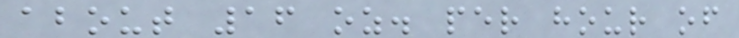about 16 oz. per hour of
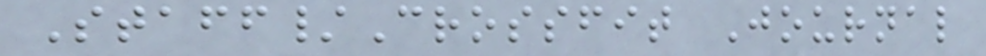Staff/Crossfit Journal
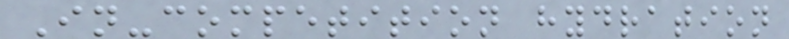In-competition hydration
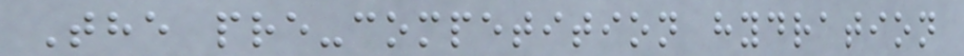The pre-competition hydration
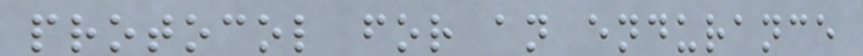protocol for an endurance
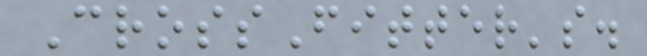CrossFitter's.
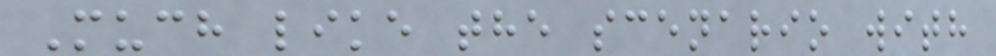Much like the scenario with
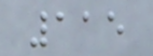115
